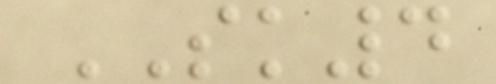SK4
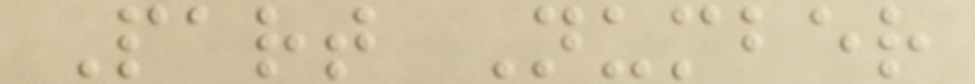Part Number
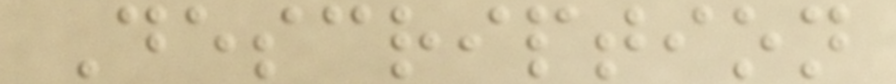Description
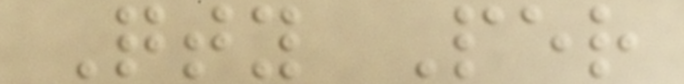Qty Per
